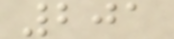201
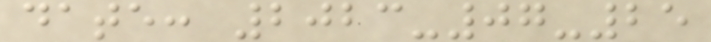date: 2023-07-25
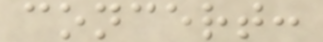concert:
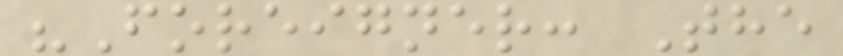"Foreigner: The
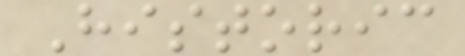Historic
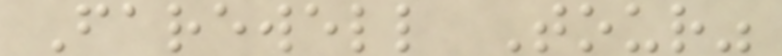Farewell Tour"
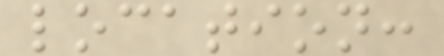location:
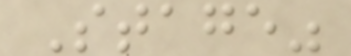Stage"
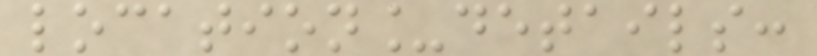location_details:
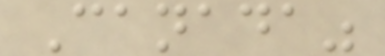Canada"
